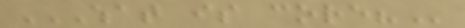WHAT IS CORE?
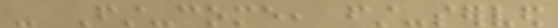- First-come, first-served
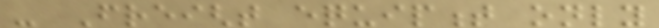- Freight equipment only
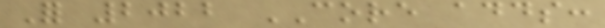For 2022 CORE adds:
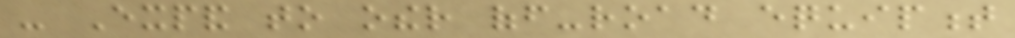- Expand to other off-road equipment
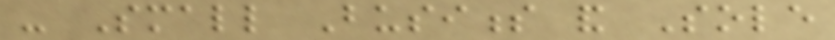- Small Business and Sole
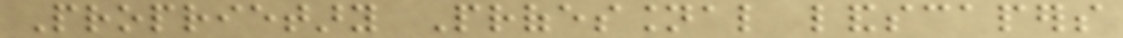Proprietary Professional landscapers
